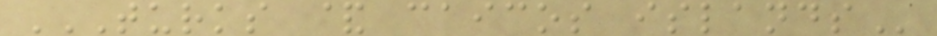TURKS & CAICOS ISLANDS
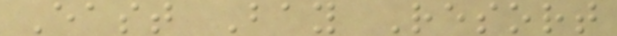East Bay Resort
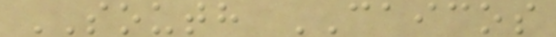SOUTH CAICOS
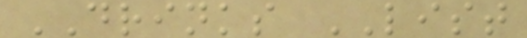DRINKS LIST
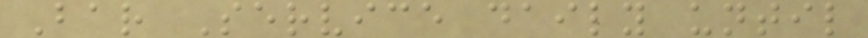Bar Service daily until
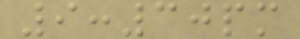9:30pm
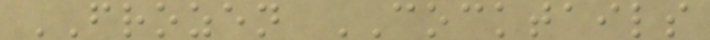FROZEN COCKTAILS
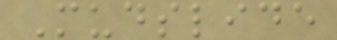Mudslide
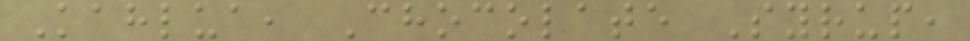Kahlua, Chocolate Syrup,
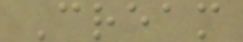Cream
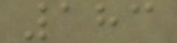183
